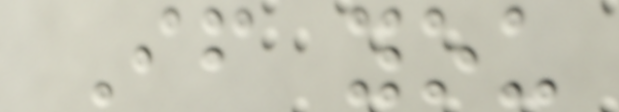If you
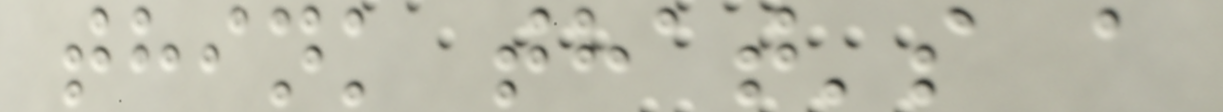think that's a
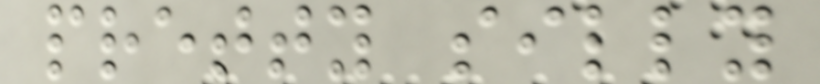pretty silly
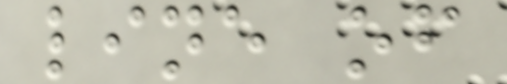line of
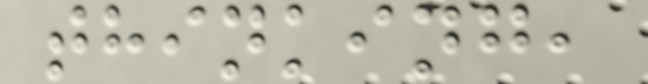thinking,
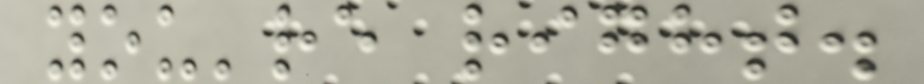you're right.
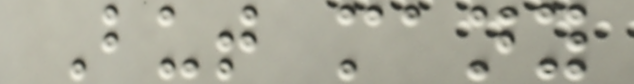But many
